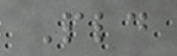Pld
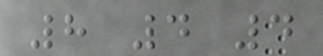8 4 4
